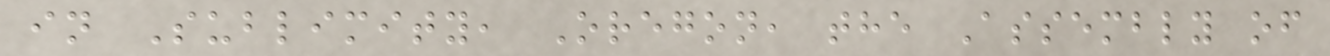in Sublimity, Oregon, the Assembly of
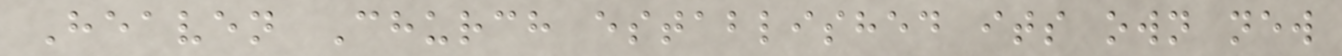Heaven Church established its own new
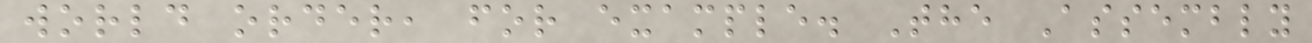world order, for example. The Assembly
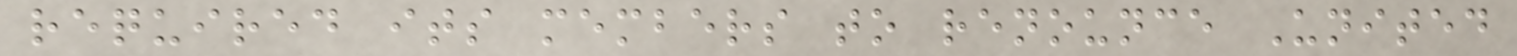required its members to renounce United
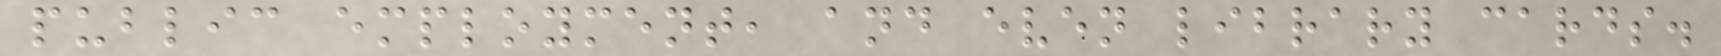public employment, and even library cards.
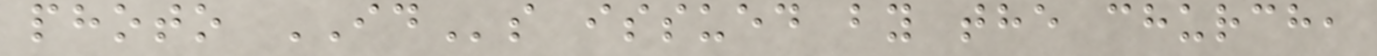photo IDs issued by the church,
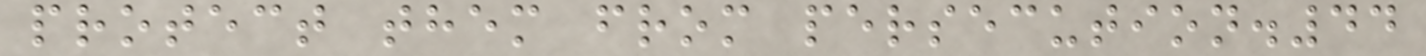protect them from persecution.44
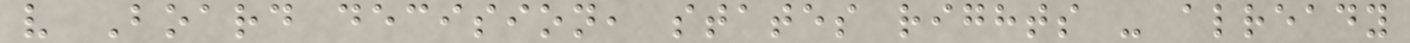v Board decision, states rights - already
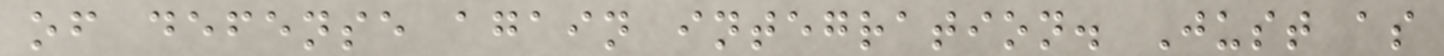of defense again integration. Just as
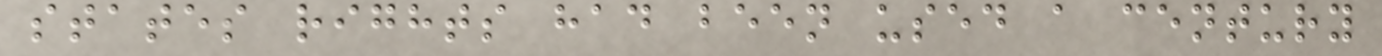states rights had been used a century
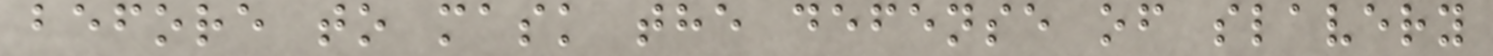before to mask the defense of slavery
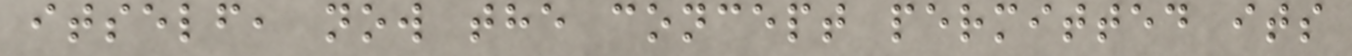itself, now the concept permitted its
